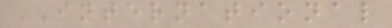INTERNATIONAL
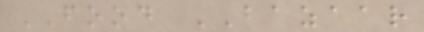FOOD BAZAAR
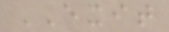EXIT
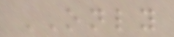ONLY
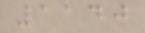1140
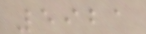5921
